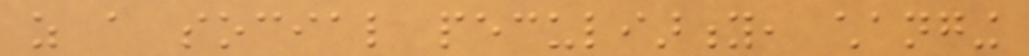as a social peculiarity, changing
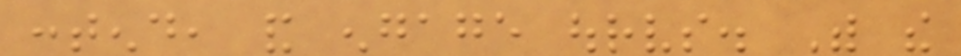contend, and engage ourselves. With the
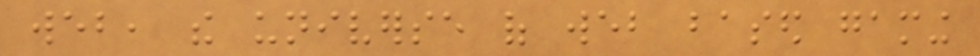web, the universe of web based gaming
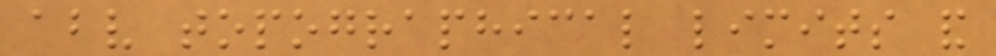above topographical limits and
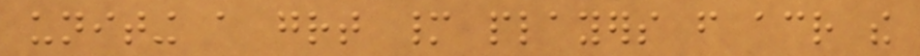uniting a great many players from across the
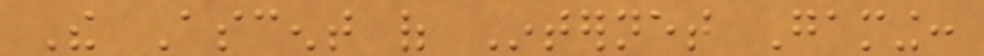The Ascent of Internet Gaming:
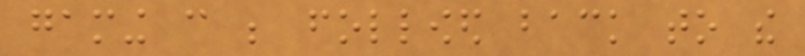gaming can be followed back to the
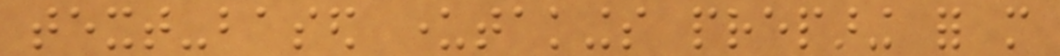text-based undertakings preparing for more
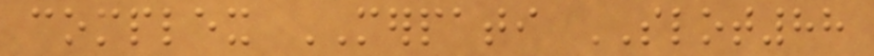complex MERPATI SLOT88
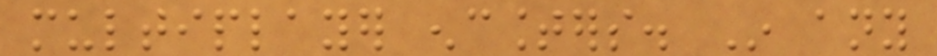multiplayer encounters. In any
